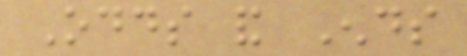Odds and Ends
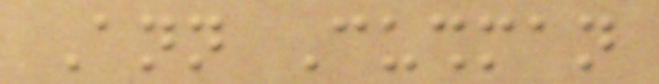Ann Cushman
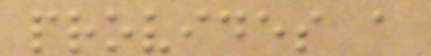provides a
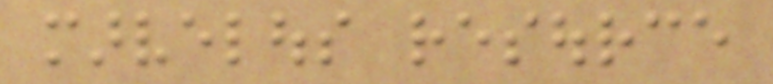marvelous resource
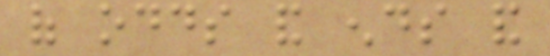of odds and ends and
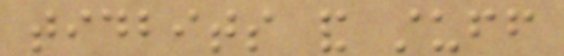tidbits and stuff
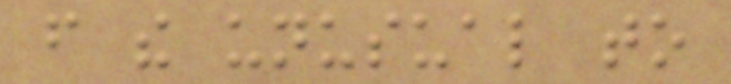from the unusual to
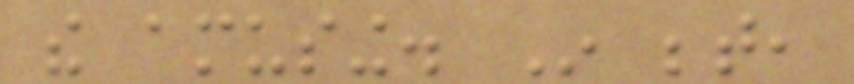the amusing. In between,
